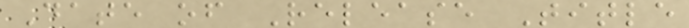Date of Release Title
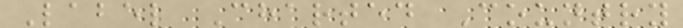Label Charted Country
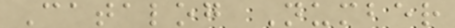Catalog Number
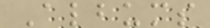Albums
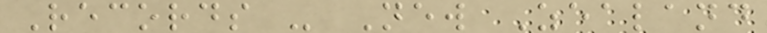Records - New Zealand
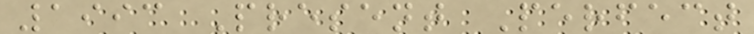1993 Present Perfect
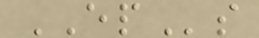EPs
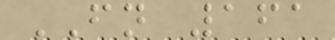FN 161
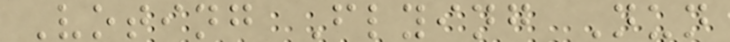Voting Flying Nun
